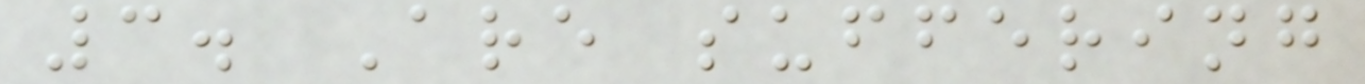3. Are suffering
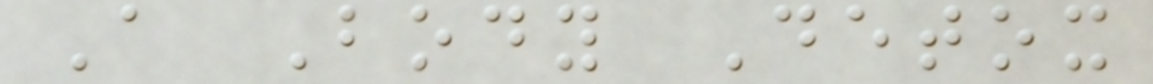A Body Detox
